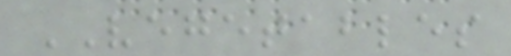VEGETABLES
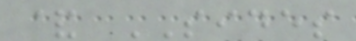& SIDES
